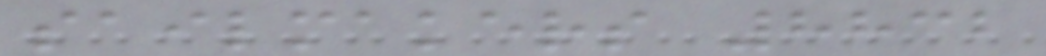sailmakers 8832
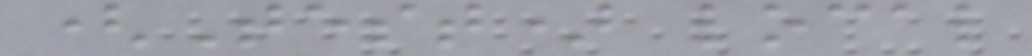(Test) local
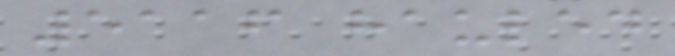5116 hauled
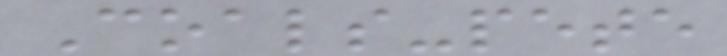Coals-pete
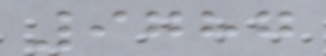9787
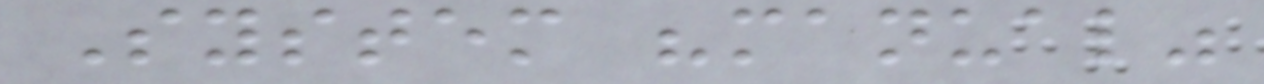System "manual"
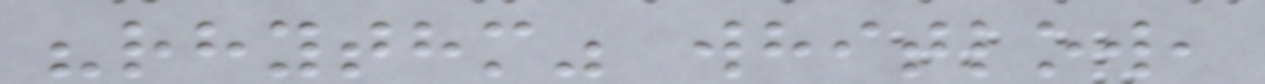"rhythm" whitlow,
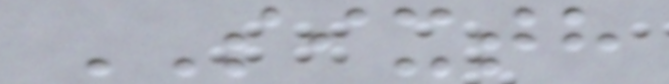SIXTH
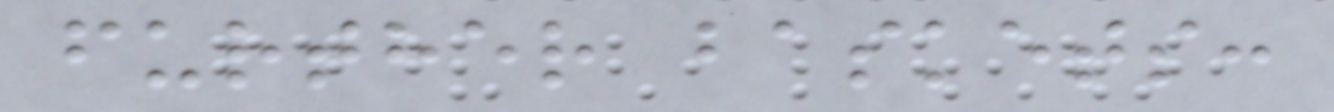further baskets:
